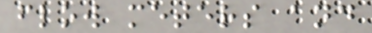flow meters and
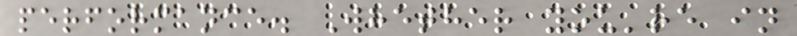performance. Whether you're in
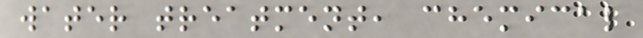water treatment, chemical
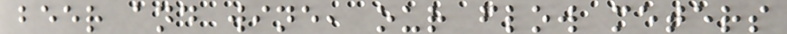beer and wine, our flow meters
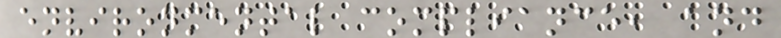environmental compliance, and
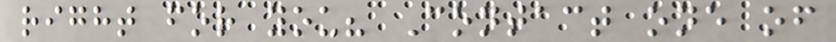right for you? Contact one of
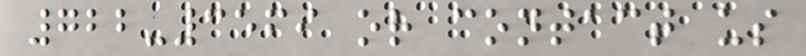722-3569 or contact us
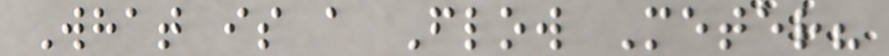What is a Flow Meter?
